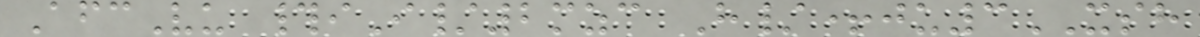AfcVu #iI/2mzc H/+ju3XSH
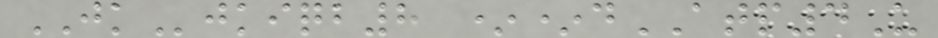JKjkiqb8 **dATP4U
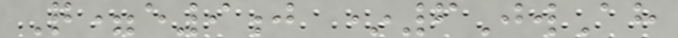Q=e9j *6JwAh
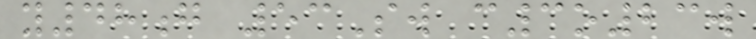y48g 53Sw c3o23w
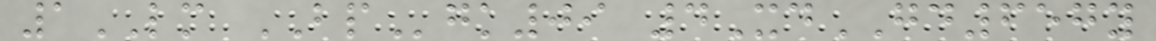1LM BPgk09 4XdGD657y
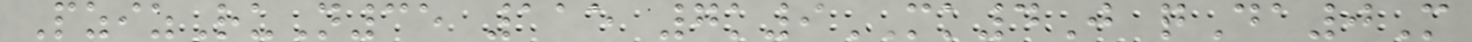PzizRuN35 115 7k9MK4J qDa0M
